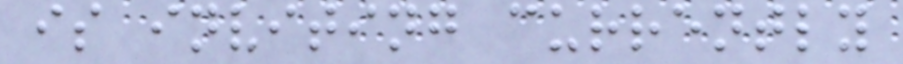is inviting currently
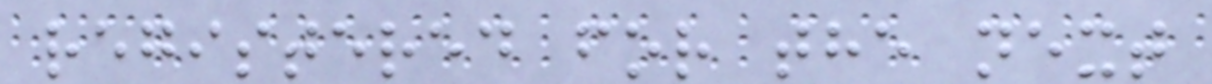registered for the next
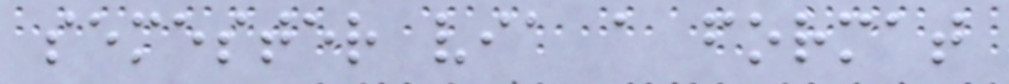semester via a format
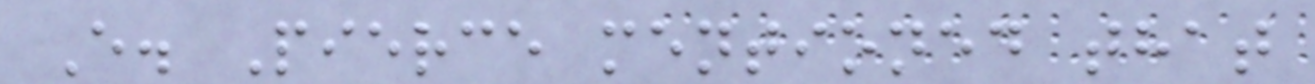E. Pierce mentioned that
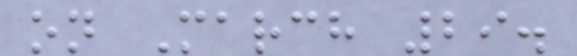on March 29.
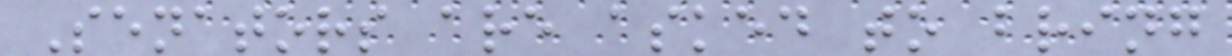Senators are asked to bring
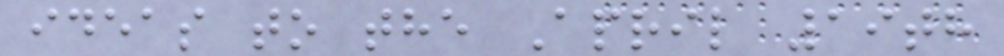ideas to the April 19th
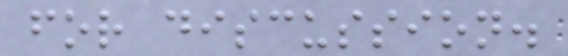for discussion.
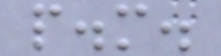p.m.
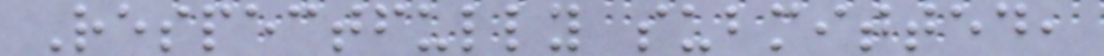Respectfully submitted,
